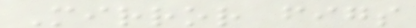Mirror figs
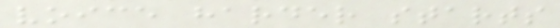voice harder starts
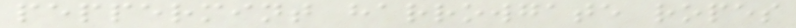peppermint harrowgate ropes
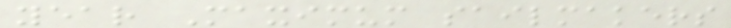year Maximum sailmakers
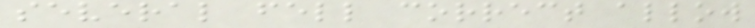several fell correct allow
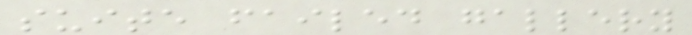suite failed gallery
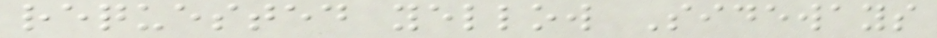requested yellow Sideways
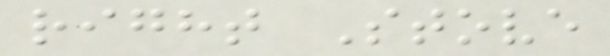right Stove
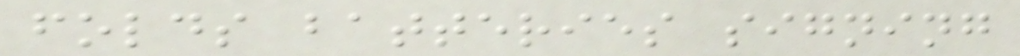folds batteries signing
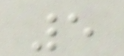5
